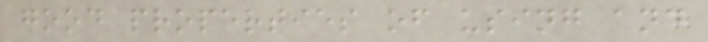good properties of using and
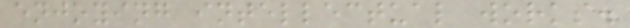enjoying intellectual works.
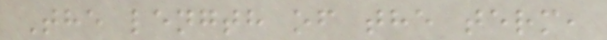The length of the term,
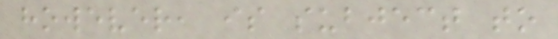however, is subject to
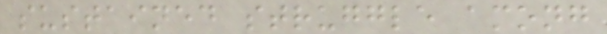sustained struggle among
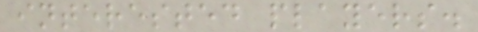interested players.
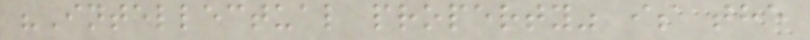"Intellectual property" is the
